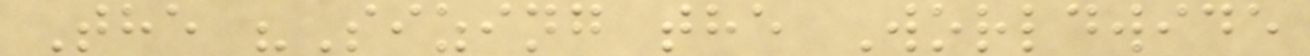The "Sizing the Worldwide
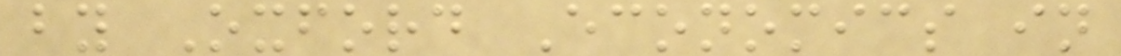by Oxford Economics in
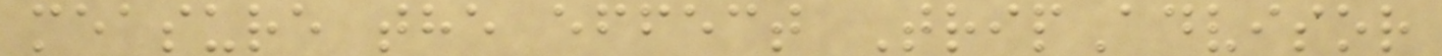measure the effect TripAdvisor
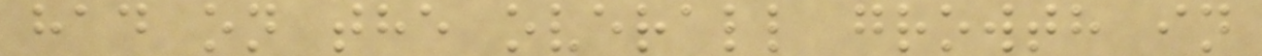had on the overall growth in
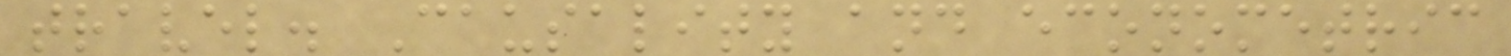travel. Causality and econometric
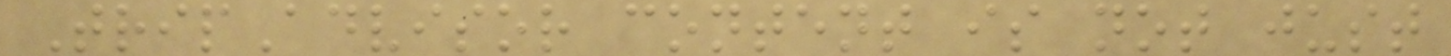TripAdvisor content is not just
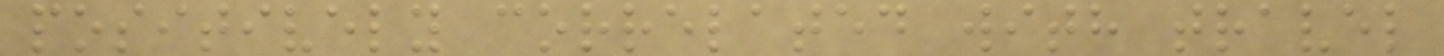positively correlated with travel
